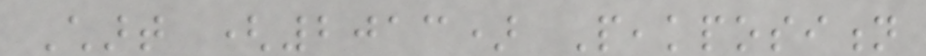Chart (2013) Peakposition
